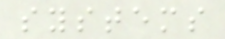systems
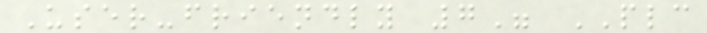User-friendly 7" PLC
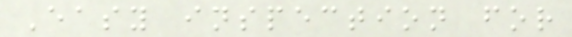Easy inspection for
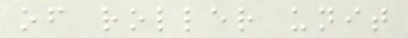of roller unit
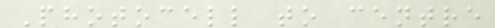Photocell to centre
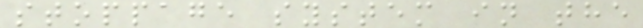stoppage system in the
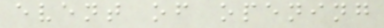event of opening
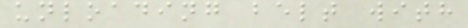unloading belt with
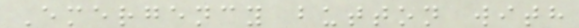Emergency button with
